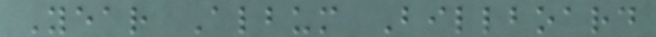Year Album Billboard
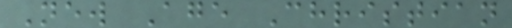New Age Christian
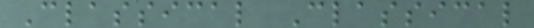Classical Classical
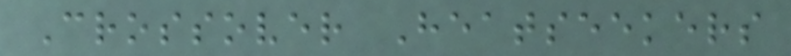Crossover Heatseekers
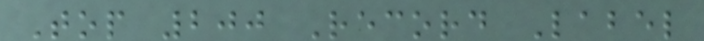Top 200 Record Label
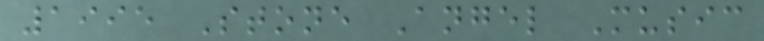1995 Stone Angel Music
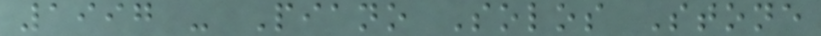1997 - Piano Solos Stone
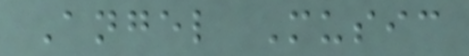Angel Music
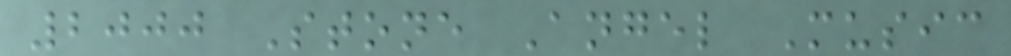2000 Stone Angel Music
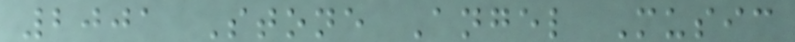2001 Stone Angel Music
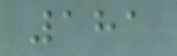181
